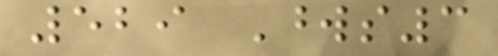529 Words3
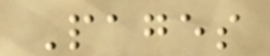Pages
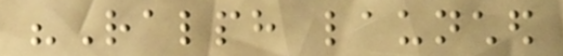"Ralph launched
